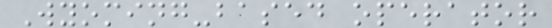Wyoming-based operator
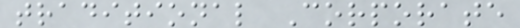traditional Corporate
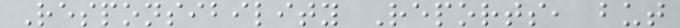Responsibility Reports, but
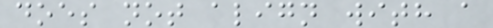does not align with a
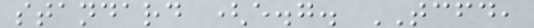standard (e.g. TCFD,
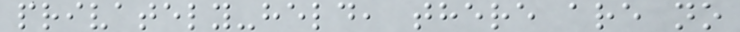privately-held, there are no
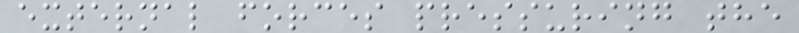external forces pressuring the
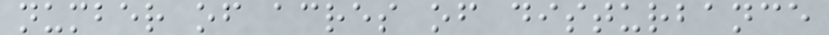number of acres of disturbance
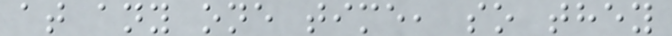at any one time, so they
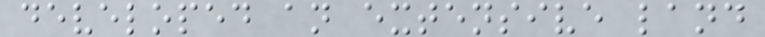developed an extensive land
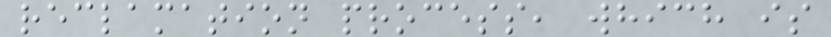reclamation process, which is
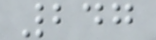247
